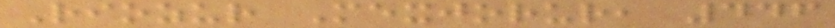Riozur Mexjorur, 446
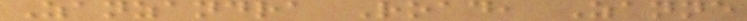Zanzandra Road, Zanne
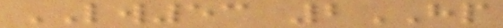LW53 2HP
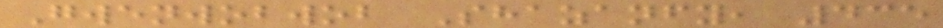Gwenwobwob Shazanfy, 435
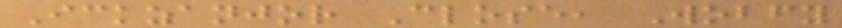Ickzanjor Close, Wobfy
